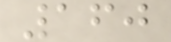160
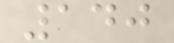140
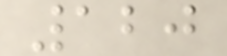120
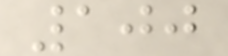100
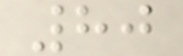80
